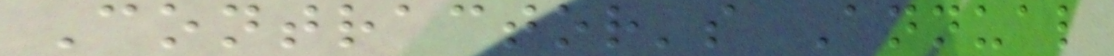Contractor's Annual
